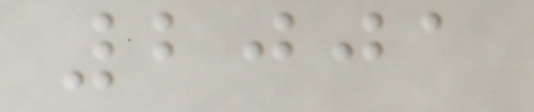2001
